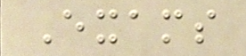Exams
